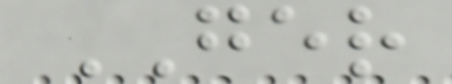GER
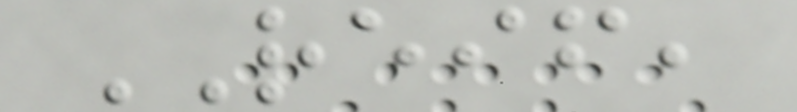REIF,
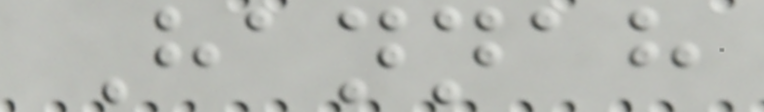Hannah
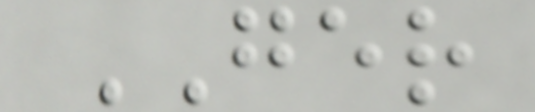GER
